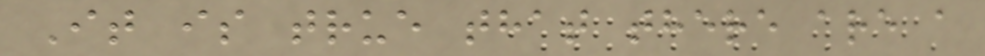It is true that there are a
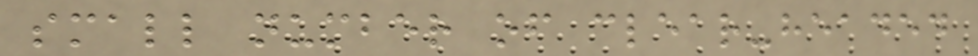small number of clear-headed
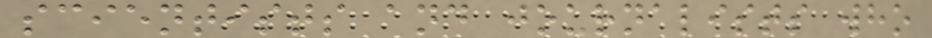scientists and journalists who
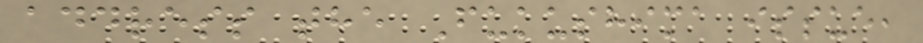address the Fukushima issue,
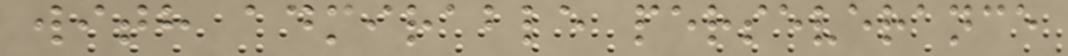with admirable perseverance
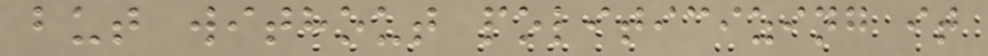but without politicizing it
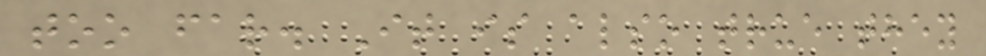too far. It is also true they
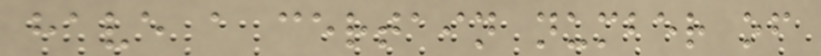have a certain number of
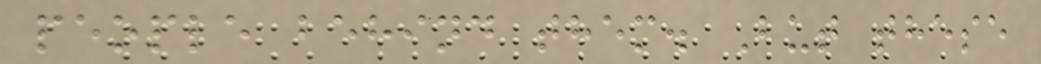people behind them. But these
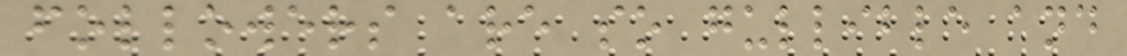followers are so gullible and
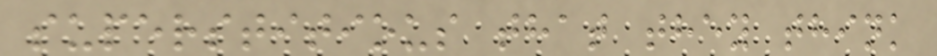superstitious that they think
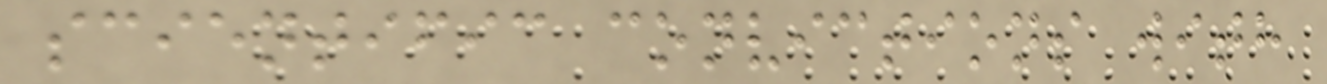scientific convictions with
